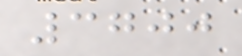3700
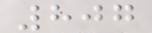807
